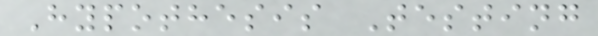Hypothesis Testing
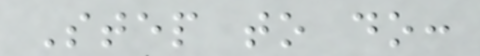Step to do:
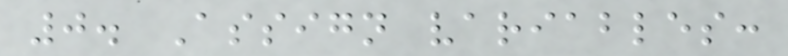0. Assign variables:
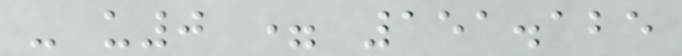- u0 = 151.125
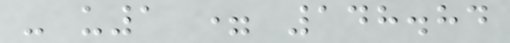- u1 = 148.84
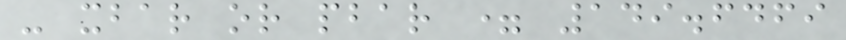- xbar or pbar = 149.6469
